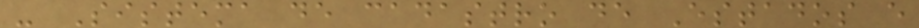- Sistema de cadastro de Estados e
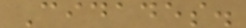Cidades.
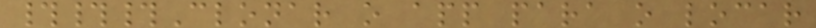###Clonar o app para o locar
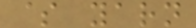$ yarn
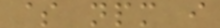$ npm i
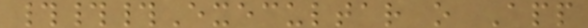###Execultar o App
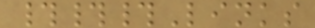###Links
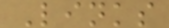Links
